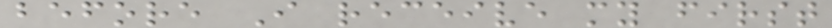before I receive my first
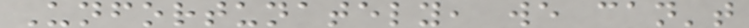Unfortunately, we can't
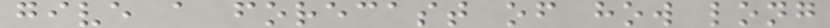give a forecast of how long
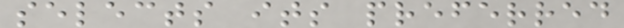selects its preferred
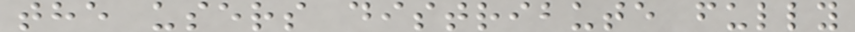the users distribute fully
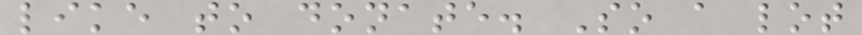like to donate. So a lot
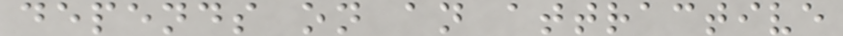depends on an attractive
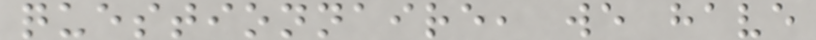questionnaire, we have
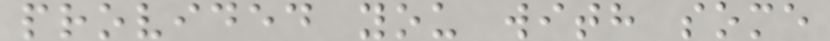provided you with some
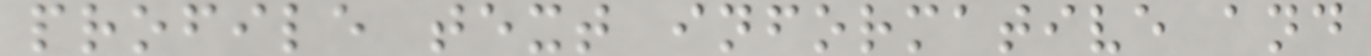profile text informative and
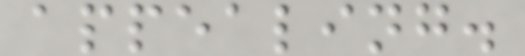appealing.
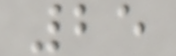25
